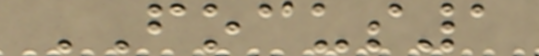FOCUS1
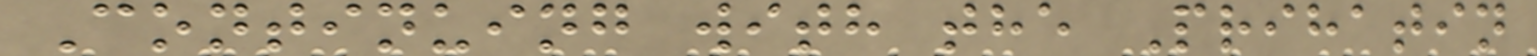Continuing with the Prihatin
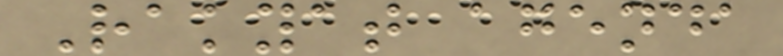Rakyat agenda
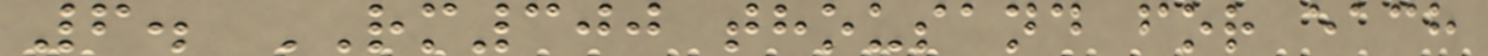6. RM300 thousand for each
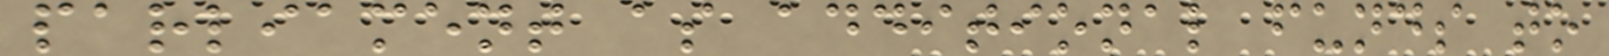parliament as additional funds to
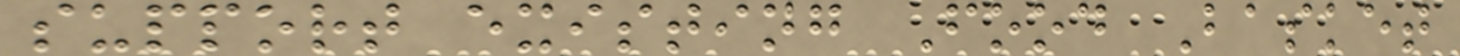support existing Food Basket
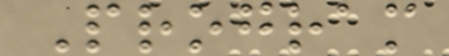Program
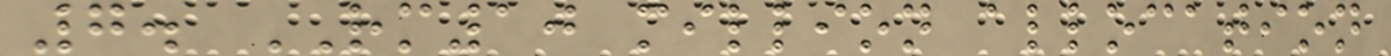7. RM10 million allocation
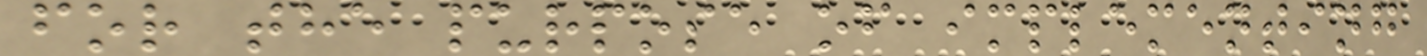for the purpose of implementing
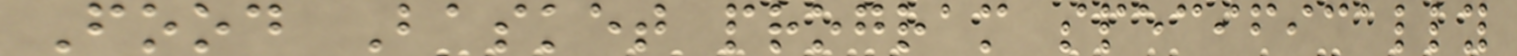Food Basket program specifically
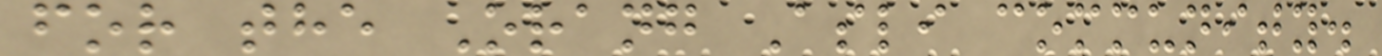for the Orang Asli community.
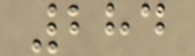284
